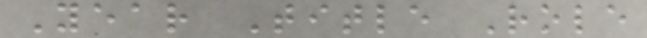Year Title Role
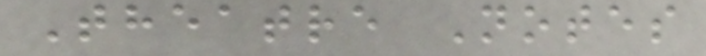Theatre Notes
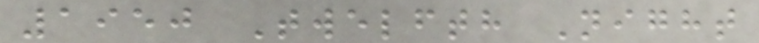1950 Twelfth Night
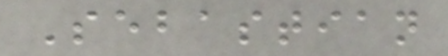Sebastian
